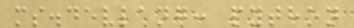ms.devlang: python
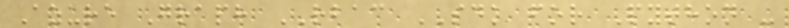Azure Graph RBAC SDK for Python -
